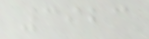3923
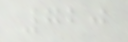720
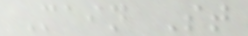Main St
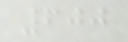600
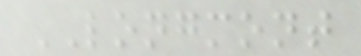LONGMONT
